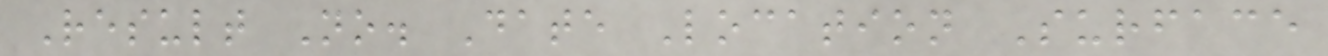Result No. Date Location Surface
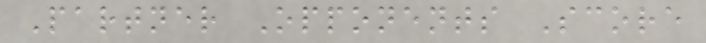Partner Opponents Score
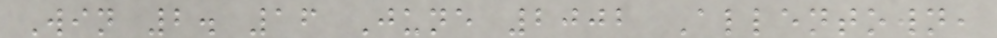Win 2. 16 June 2002 Allentown,
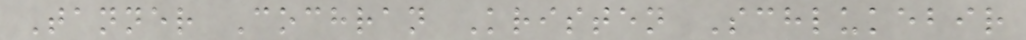Tanner Cochran Kristen Schlukebir
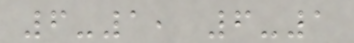6-1, 6-1
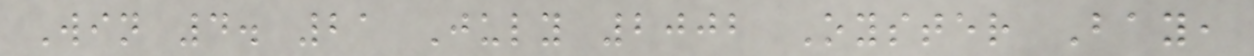Win 4. 21 July 2002 Oyster Bay,
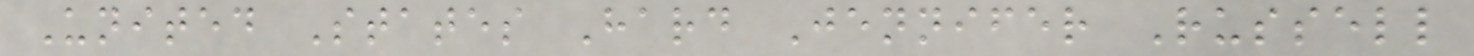United States Hard Jennifer Russell
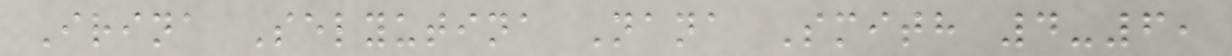Irina Selyutina Nana Smith 4-6,
